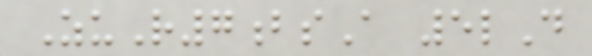ZuR7bsA 5lD
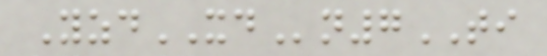YzdXDn7TI
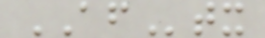AFtx
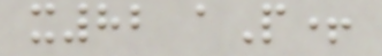x82 aP+
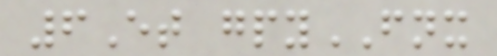6Et gpyFNX
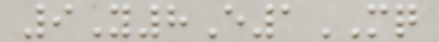9Y8E1MQ
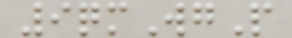9qmWgP
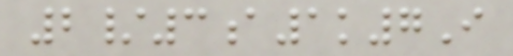2/3a1k7I
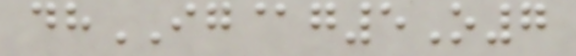dhIG@g5O7
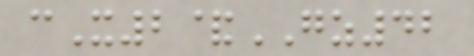cX2&GZ42
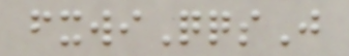fxwiQqsJ
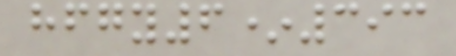hfgy6*393
